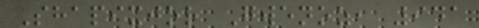Shapixjor Gwenoz, 941
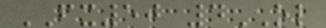FX50 4OL
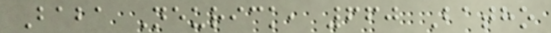Baba Neurick, 660 Batho
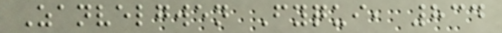Zanvelgwen Fyqui, 834
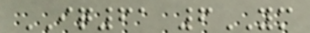IQ61 6YM
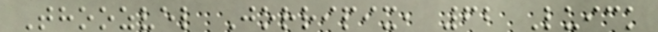Thoozvel Jorripix, 62 Luick
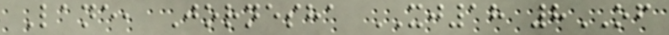Lane, Jornesha XJ18 8OF
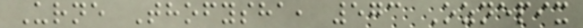Urne Thofysha, 573 Oznepix
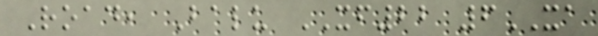Road, Balu XF22 6XA
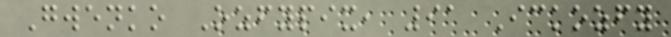Gwenko Ozfypix, 91 Ickozfy
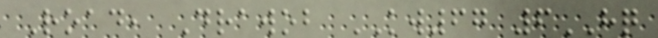Road, Drawob KW67 6HQ
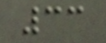33
